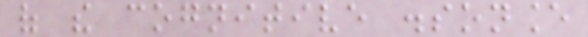of the cognitive dissonance
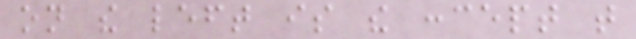on the left is the concept that
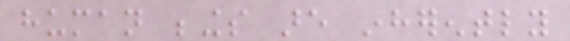human beings are inherently
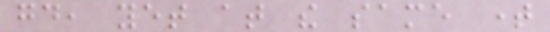good, yet at the same time
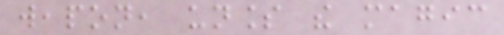weapon, unless the magic
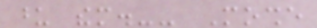upon them.-- Moshe
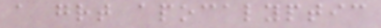a great apocalyptic
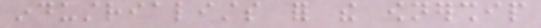industrialists for the ownership
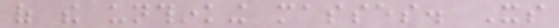of the unthinking masses. Its
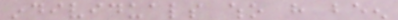individuals who have been
